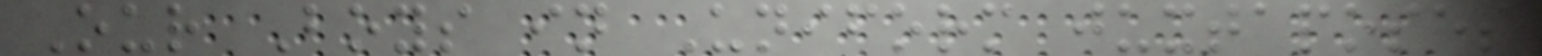Our Boys in Uniform juxtaposes
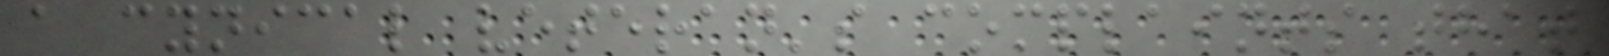a cynical veteran's complaints that
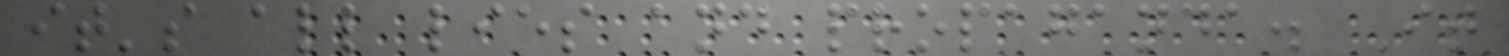it's all lies and propaganda. It
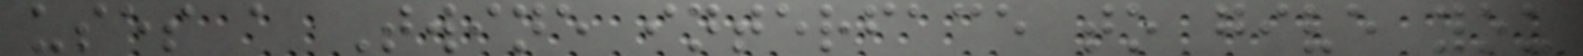uses a Twine interface to give you
